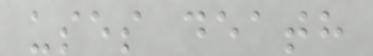uses death
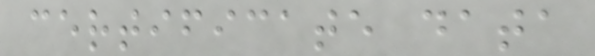certificate data
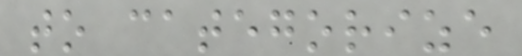to categorize
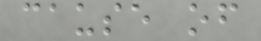cause of
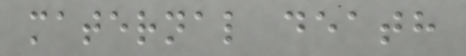maternal death
